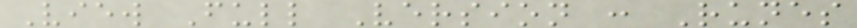View Full Version : Runes
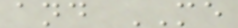and ME
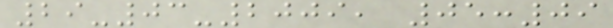29-03-2009, 05:09
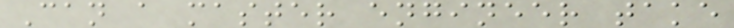Can a master engineer take
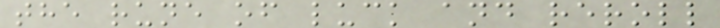the rune of luck and reroll
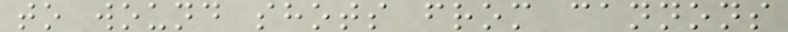to wound shots from cannons
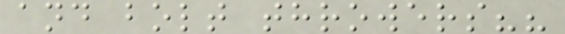and bolt throwers??
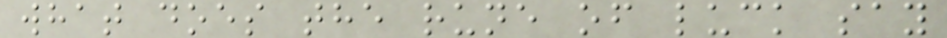what does the rune of luck say
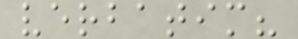verbatim?
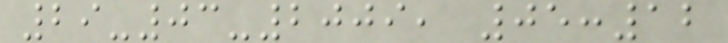29-03-2009, 05:12
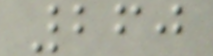260
